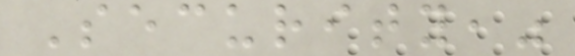Security,"
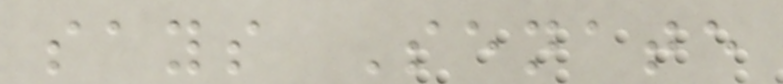says Senate
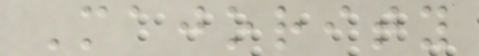Majority
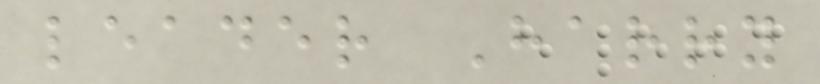leader Harry
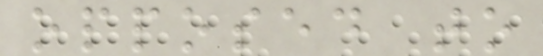opposed to
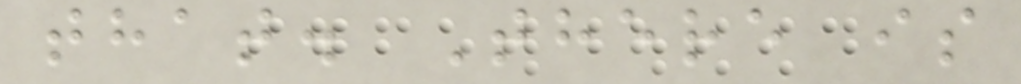that. There is
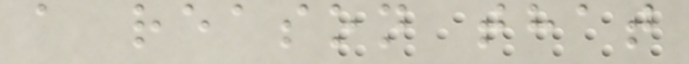a reason that
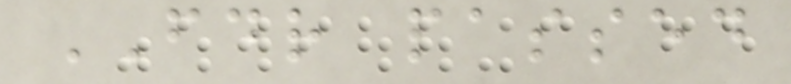FDR passed
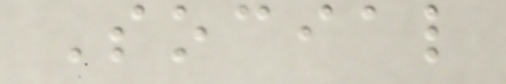Social
